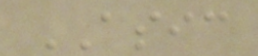ASIC
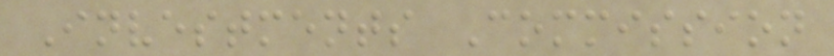Investments Commission
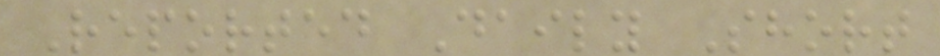Reported Daily Short
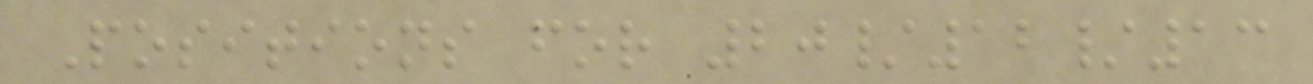Positions for 20/12/13
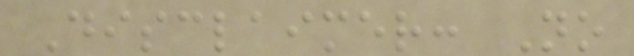Disclaimer: No
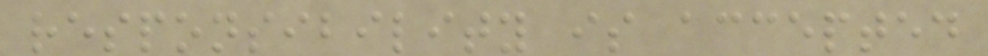responsibility is accepted
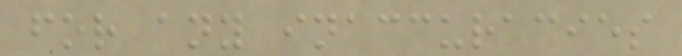for any inaccuracies
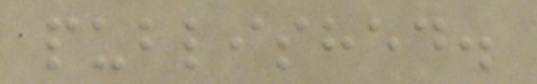published.
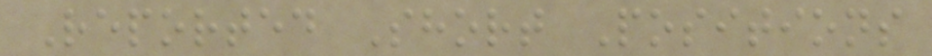Reported Short Positions
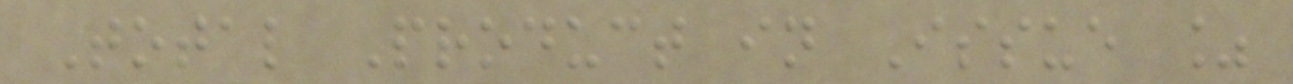Total Product in Issue %
